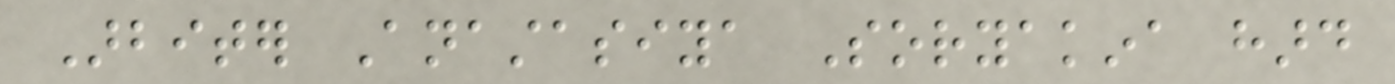Arbiter Anastasiya Soryakina hard
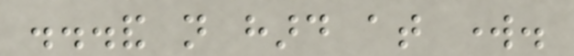...and not hard at work.
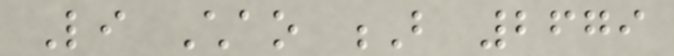Li Chao B 2679
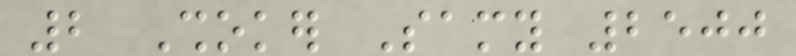2 Shoker Samy 2500
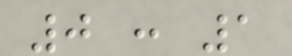0 : 1
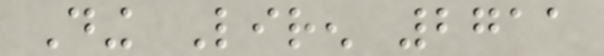Ding Liren 2711
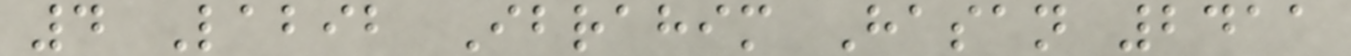4 Labib Ibrahim Hasan 2411
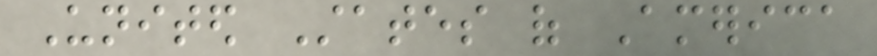United States of America
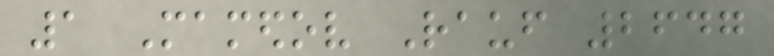1 Mamedov Rauf 2647
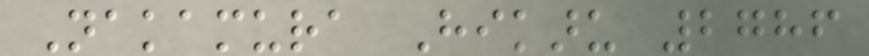Nakamura Hikaru 2786
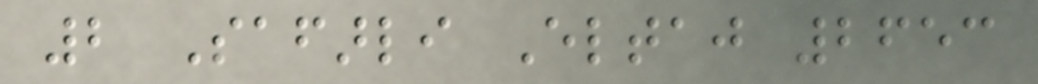2 Safarli Eltaj 2653
